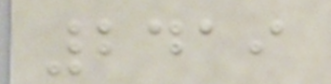2419
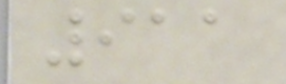911
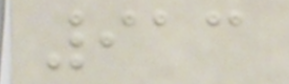913
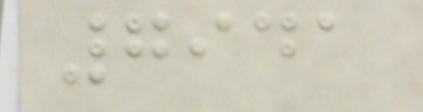7941
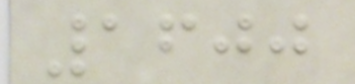1600
